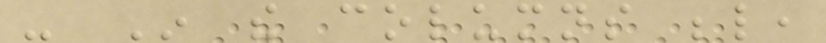- In the columns below,
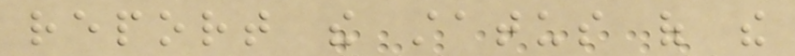report the status of the
